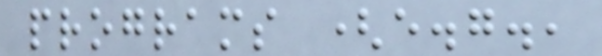programs (e.g.,
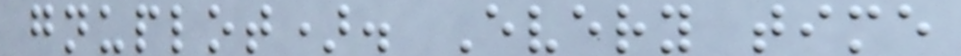gnuplot). Every time
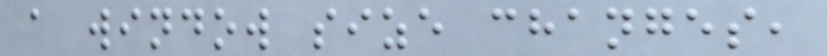a window size changes,
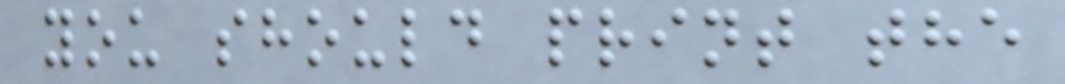you should print the
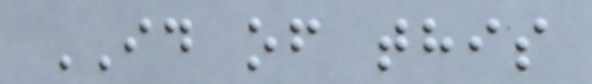ID of this
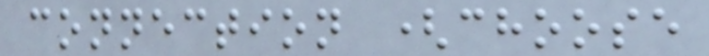connection (choose
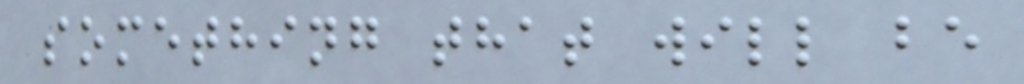something that will be
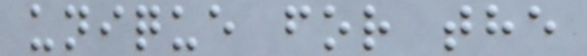unique for the
